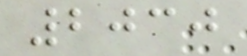2030
